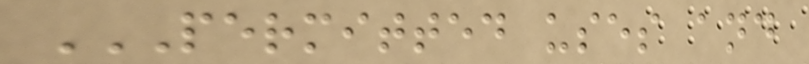PERMITTED USES AND
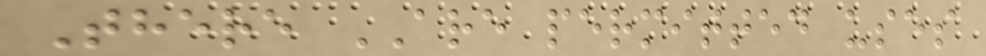There ARE permitted uses
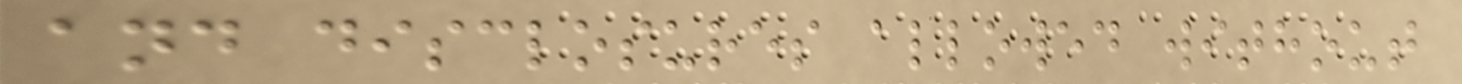and disclosures allowed without
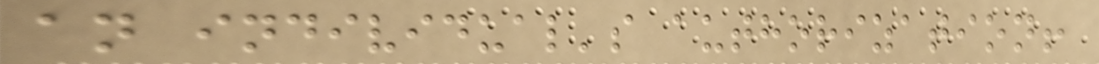an individual's authorization!
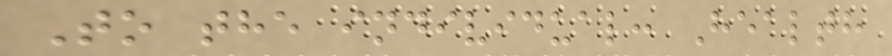To the individual: Health
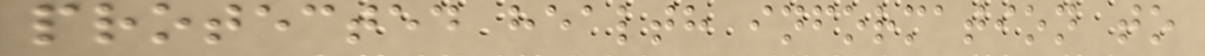protected health information to
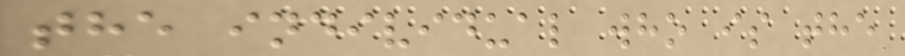the individual who is the
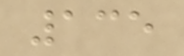135
